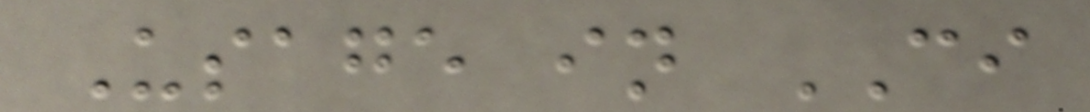Usage in CI
